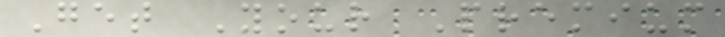Get Your Premium
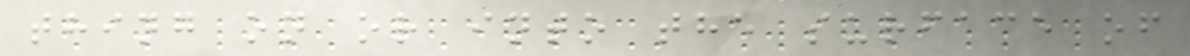thing on or into the surface of
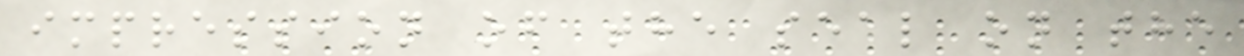impression of the seal on the
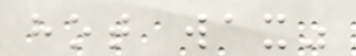hot wax"
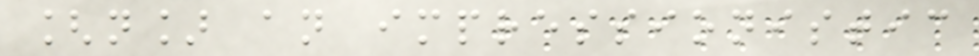[n] an impressionistic
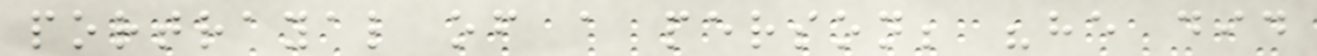portrayal of a person; "he did
